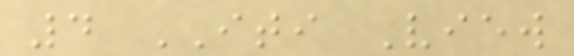4 ITI View
